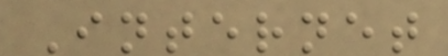Internet
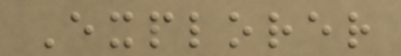Explorer
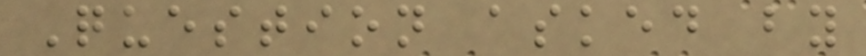Question asked by
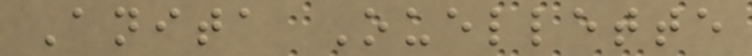Anita Ouellette
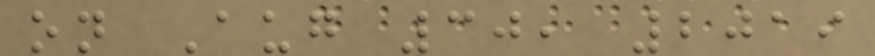on Aug 30, 2019
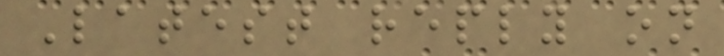Latest reply on
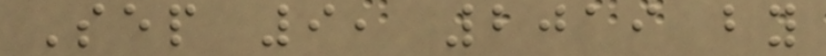Sep 9, 2019 by
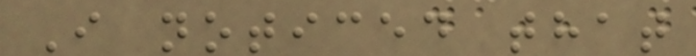I noticed that
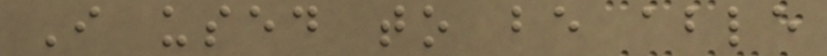I used to be able
